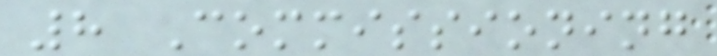8 Commissioning
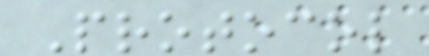Protocol
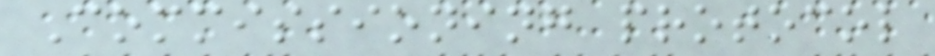Commissioning protocol
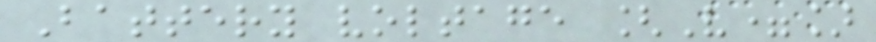Battery voltage [V=]
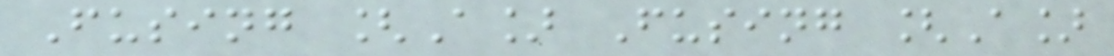Fusing [A] Fusing [A]
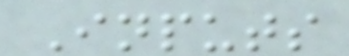Inputs
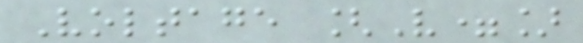Voltage [V=]
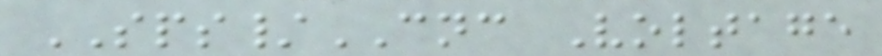SPS/CNC Voltage
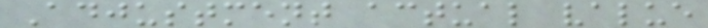Adjustment actual value
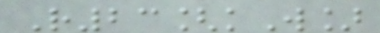R23[kW]
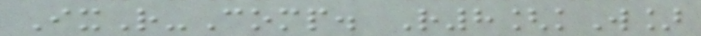IxR-Comp. R8[kW]
